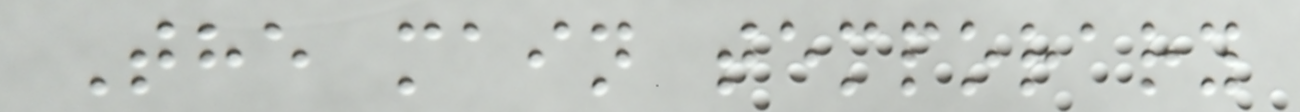The main temporary
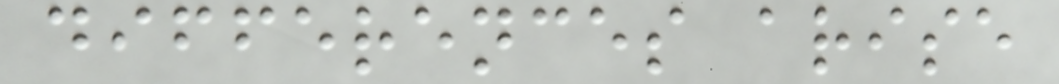differences arise
